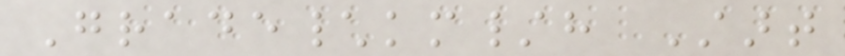Grade\km/h Start
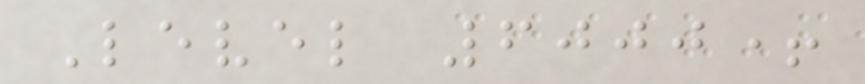Level 6000+
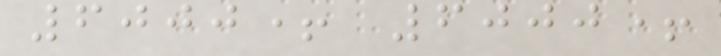6000+ 6000+
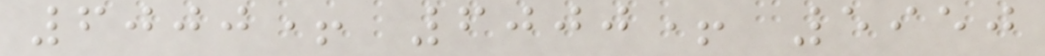6000+ 6000+ 5950
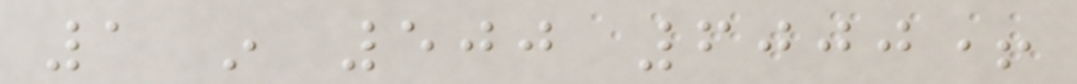1 in 500 6000+
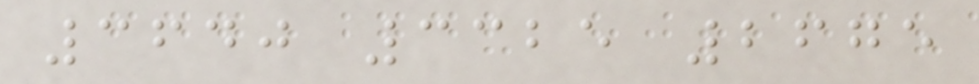3640 3325 2675
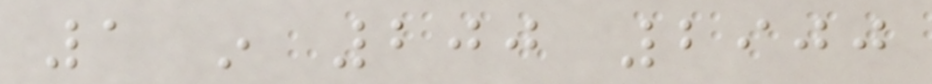1 in 200 2900
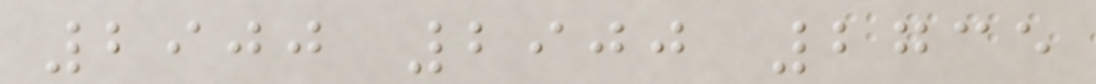2900 2900 2735
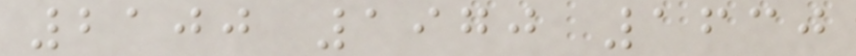2100 1970 1630
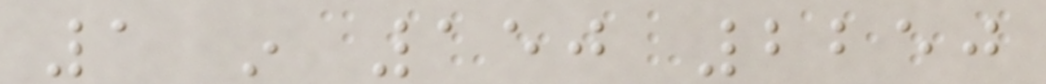1 in 150 2250
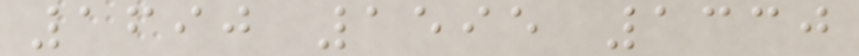1690 1595 1330
